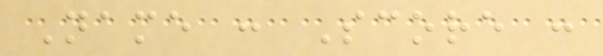Name : Score :
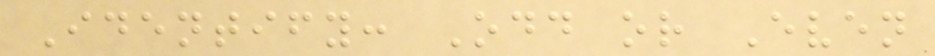Identify: Odd or Even
